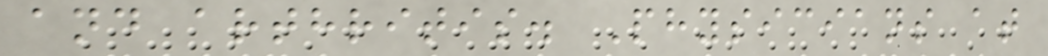and arthritis. Physicians at
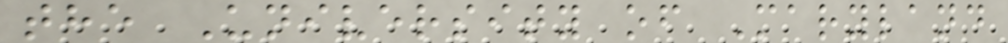the University of Maryland
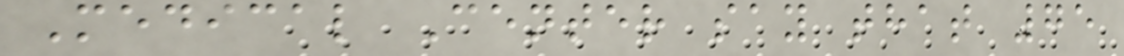Medical Center say that 75
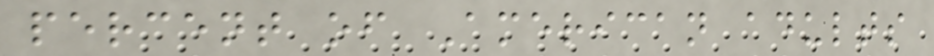percent of American adults
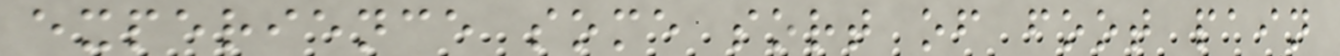experience some sort of foot pain
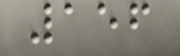156
